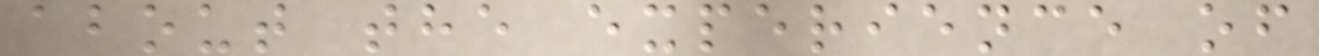about the experience of
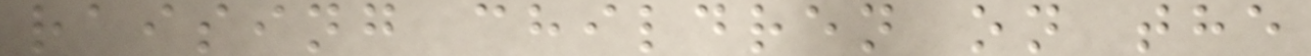raising children on the
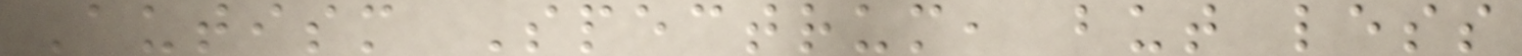Autism Spectrum, but less
